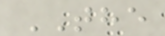THE
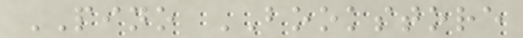PINO BOOKSTORE
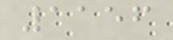1156
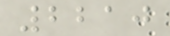2210
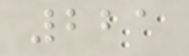221
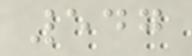547
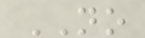NO
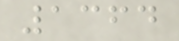1364
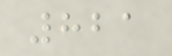821
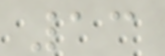13
